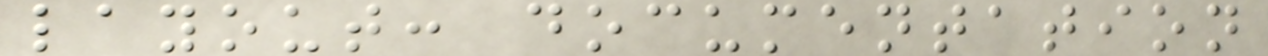layout: documentation
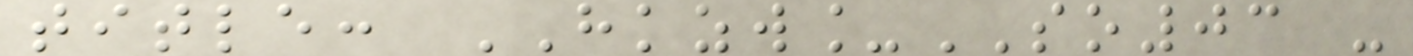title: HKZW_SO03 -
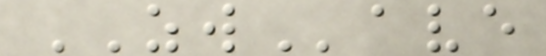ZWave
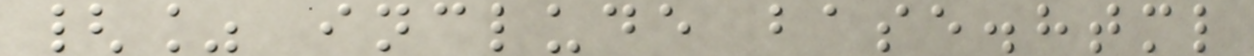{% include base.html
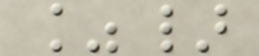%}
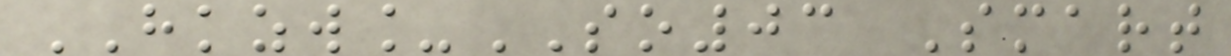HKZW_SO03 Smart
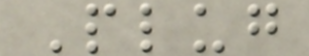Plug
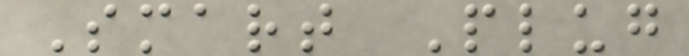Smart Plug
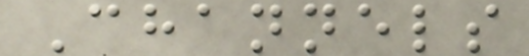Channels
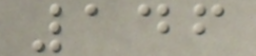146
